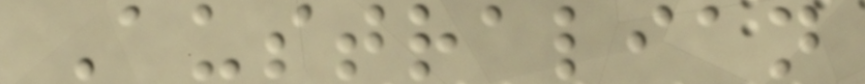Australian
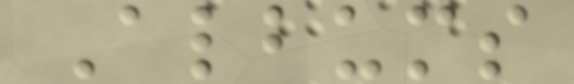Albums
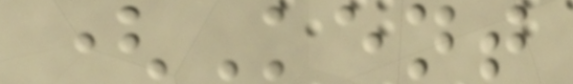(Kent
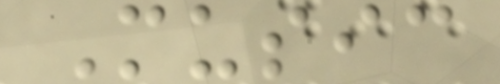Music
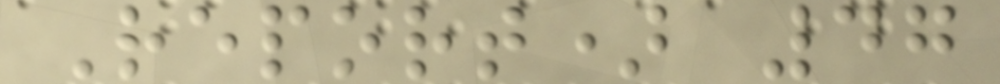Report) 47
